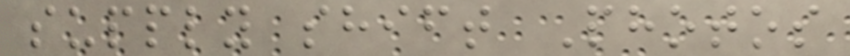supply shift Photos
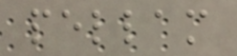pellam
